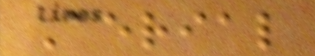Aerial
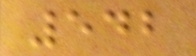542
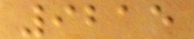9215
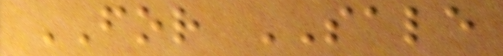FOR SALE
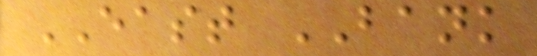EAST BANK
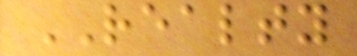REALTY
